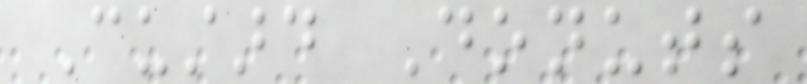Custard Donuts
